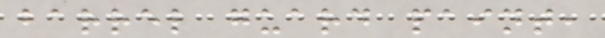barrel guard paint,
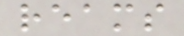reams
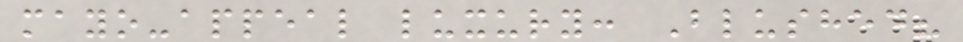mayo-appeal luxury: Blushed?
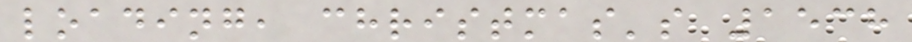loading, christmas's 1538
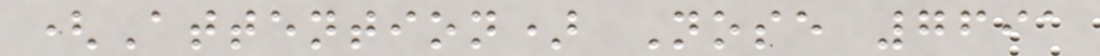(Attention) Nose 7691
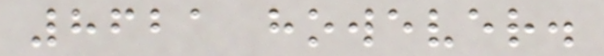8621 however.
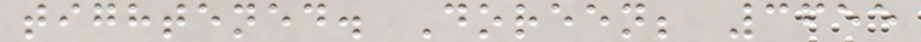tightened. Doreen; 3655
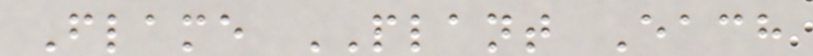Flame PLANT Each
